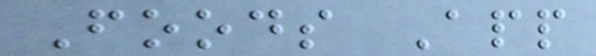Foods App
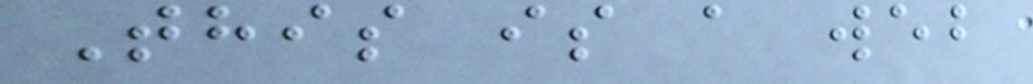This is a web
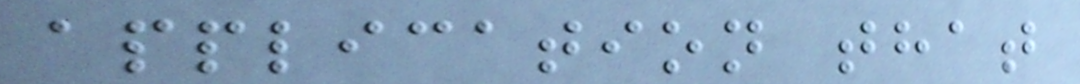application that
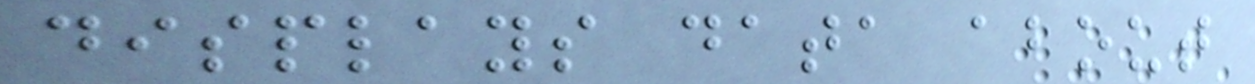displays data about
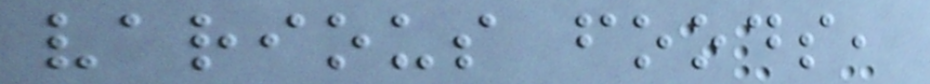various foods,
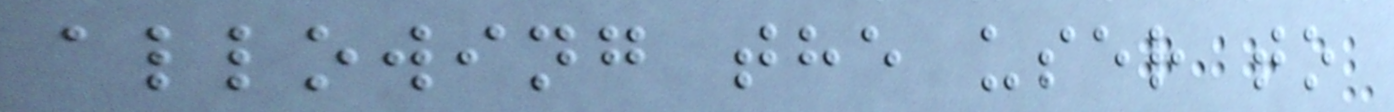allowing the user to
